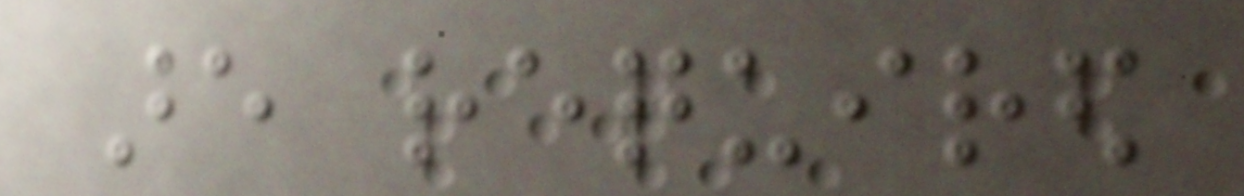are required
